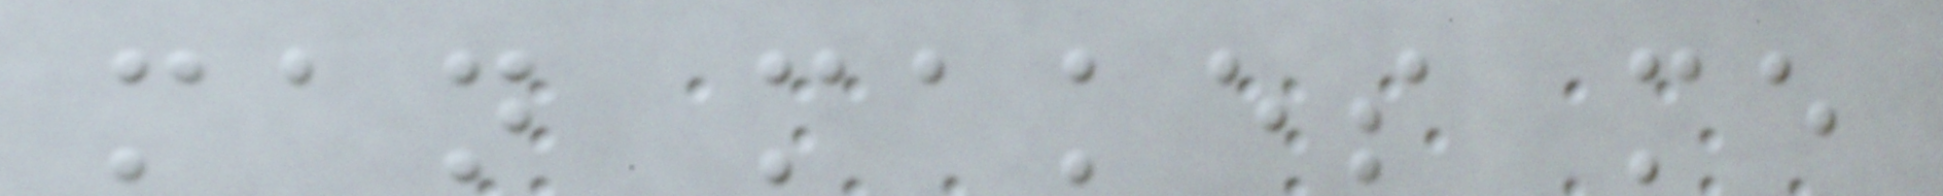man makes me
